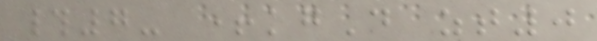#7- +kgD zt0
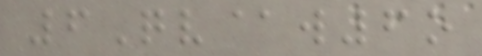6Qv@w6o
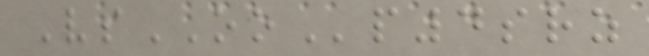VsOOp4srz
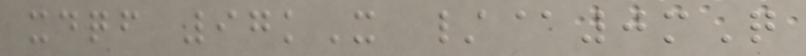xdqf 97kX /@0mQ
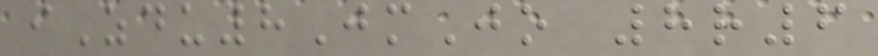iZdu8JmJo 8r6
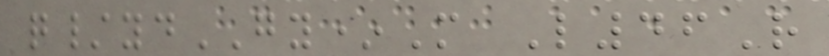q/ydGY*M L46R
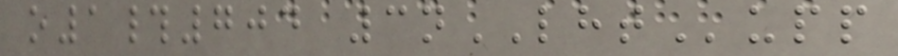o1#704 3nLHTupp
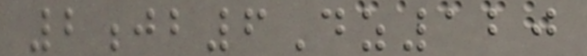2jb6Dz120
